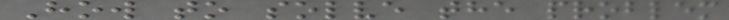How to solve the problem
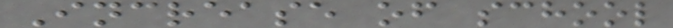Increase of school
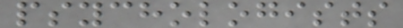psychologists
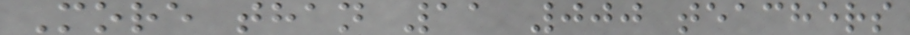More than 11 000 teachers
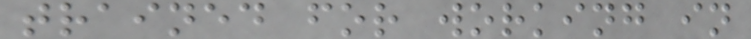trained for working in
